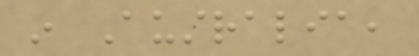in Australia,
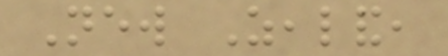New Zealand,
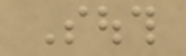South
